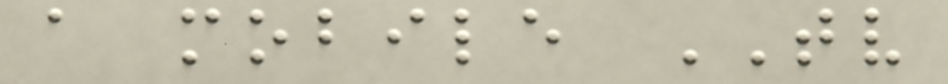a mobile TV
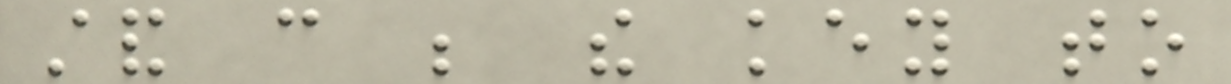stand can be the key to
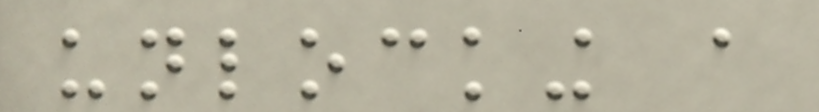unlocking a
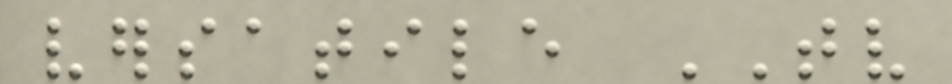versatile TV
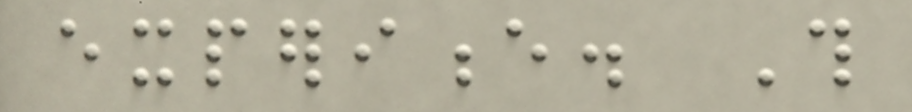experience. This
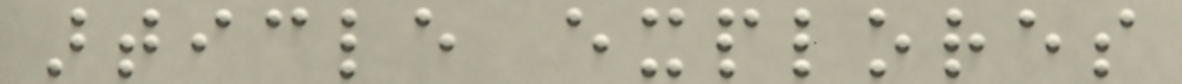article explores
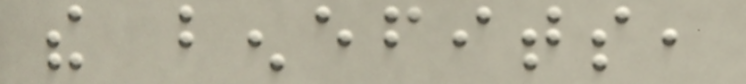the benefits,
